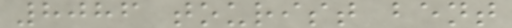8086 tourist bent
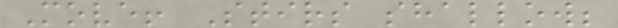Move! Stirs shallow;
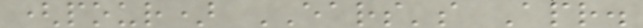(pour) EARS's Apr.
